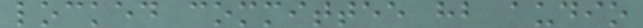locked committee hb audio
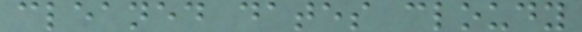cleaned dates cloudy
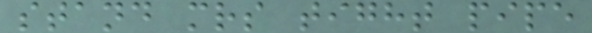stand mrs tight pipe
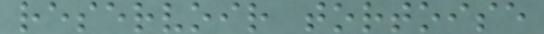reservoir tortoise
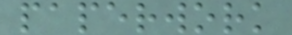paperwork
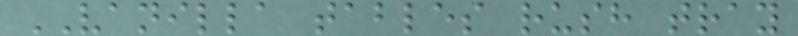VANILLA tables rush tray
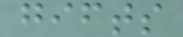gifts
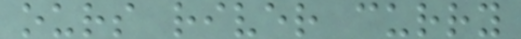ours river curry
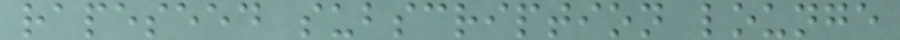rapeseed subscription lounge
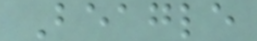Beagle
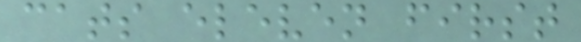cats eleven first
